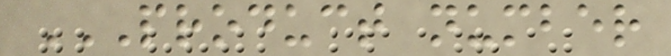PRODUCT NUMBER
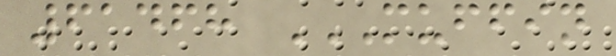61468 MUFFIN
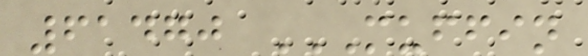61470 MUFFIN
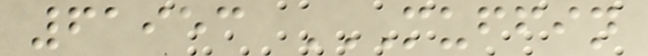61953 MUFFIN
